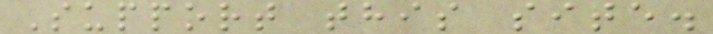Support this site.
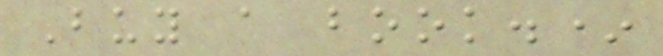Buy a book.*
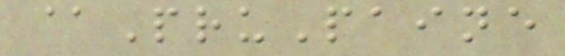@PruPaine
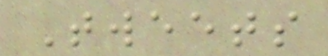Tweets
